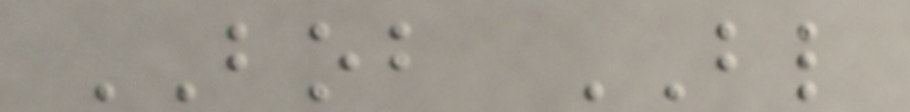BOB BL
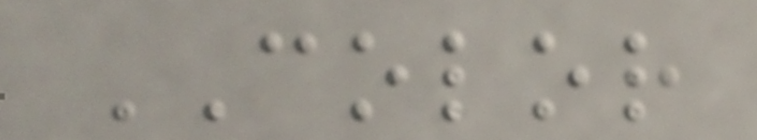COLOR
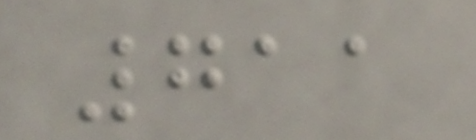711
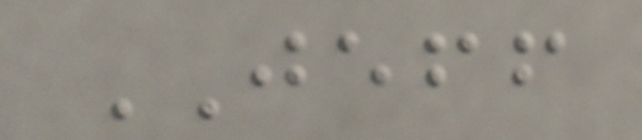JEFF
